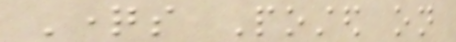Questions Posted on
